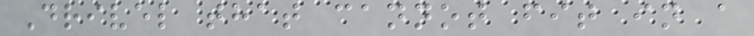Drivel that cannot fit in a
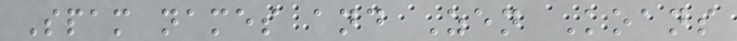Spam names and Zen Koans
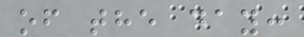of the day:
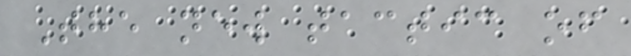The new tactic of
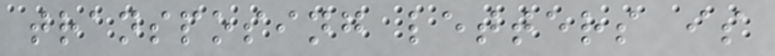transposing letters is
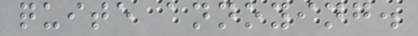quite annoying.
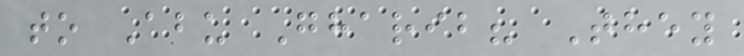to Abu Gharib? They
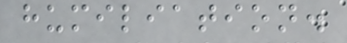humiliation.
